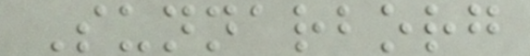Sunnarborg
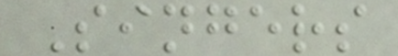Singers
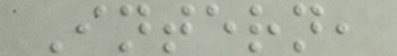Intern,
